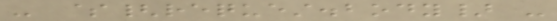- ${request.body} -
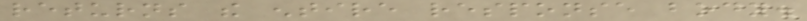returns the entire response body.
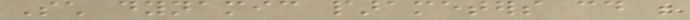Such dynamic parameters could be
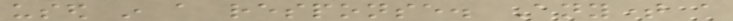used in a response. Anytime a
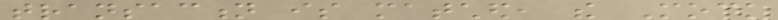transaction is matched, the Mock
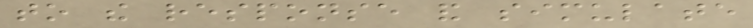to the response and simulate
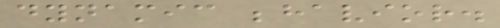dynamic behavior.
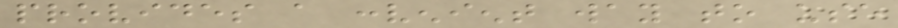provides a convenient way to use
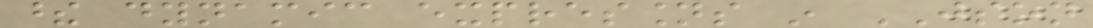these dynamic expressions in JSON
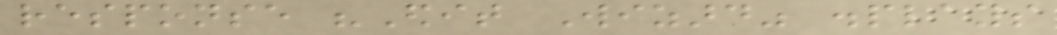response "Edit Wizard" displays
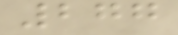277
